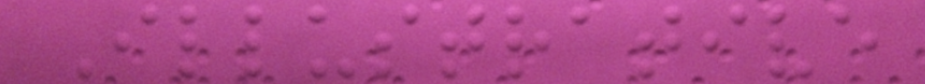Illustrative
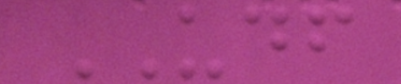UDF
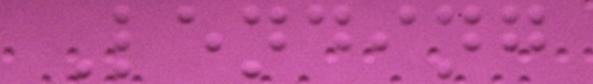Lending
